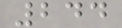244
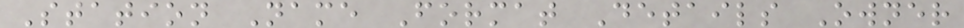Station Name Format Details Owner
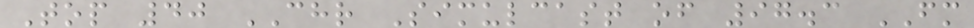Top 40 CHR Simulcast of 97.3 FM
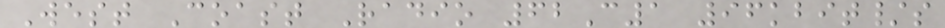West Coast Radio 62C1 96kbit/s
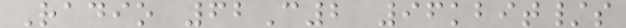Radio 62C2 96kbit/s
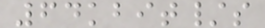64kbit/s
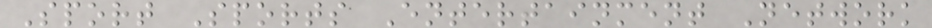Sport Sports Entertainment Network
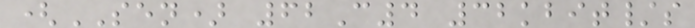(SEN) 62C4 32kbit/s
